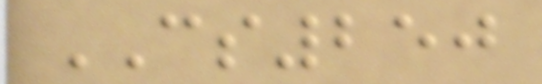CS250
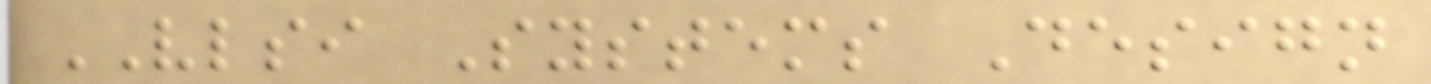VLSI Systems Design
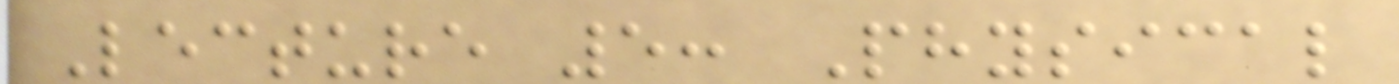Lecture 5: Physical
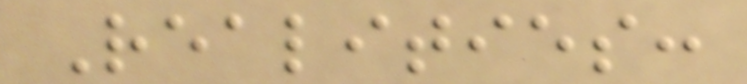Realities:
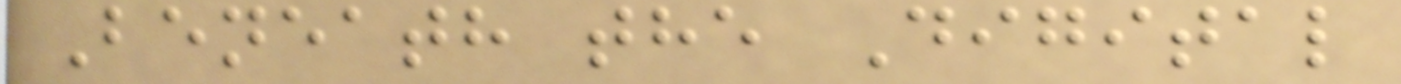Beneath the Digital
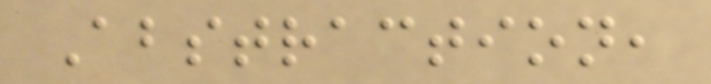Abstraction,
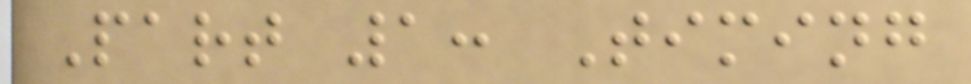Part 1: Timing
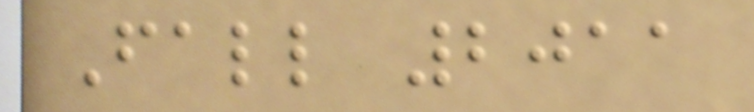Fall 2011
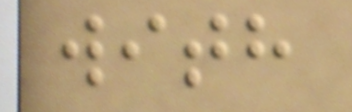with
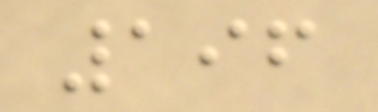196
